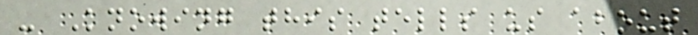- Knowing this tells us about
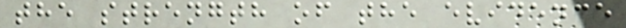the strength of the evidence
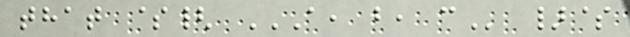that ${ A, B, C }$
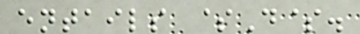entails $D$.
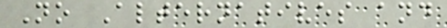No Alternatives and
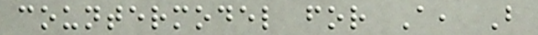countermodel for A, B
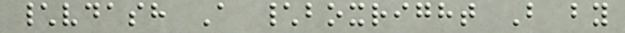\vdash A \boxright B by
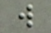w
